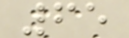65
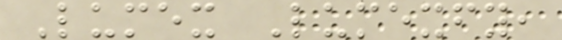Lumex Lumexfy,
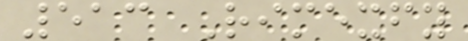513 Rimexfy
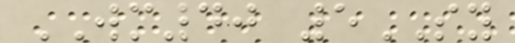WM40 5SY
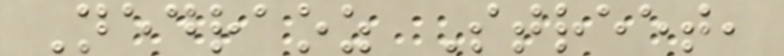Nedraoz Street,
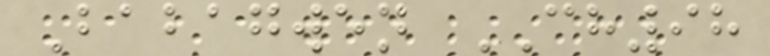Babagwen CH98
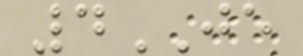4JE
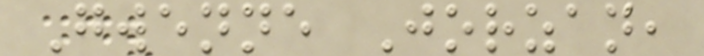Gwenne Jorzan,
